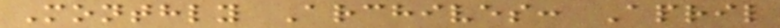Monthly Archives: April
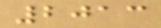2013
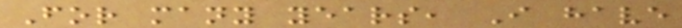For many years, I have
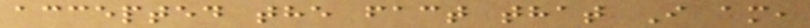accepted the fact that I am,
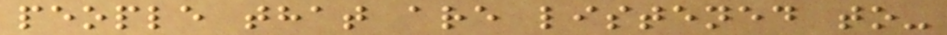people that are listened to-
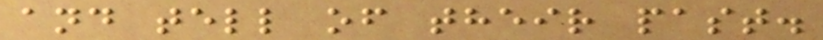and tell of their past.
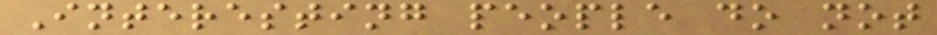Interesting people do not
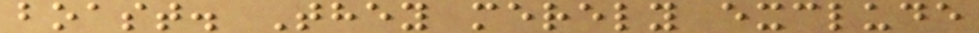boast. They merely exclude
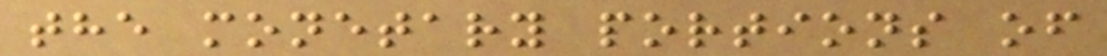the monetary portions of
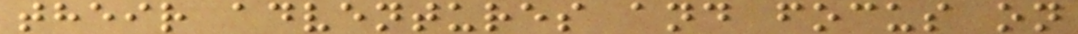their adventures and focus on
